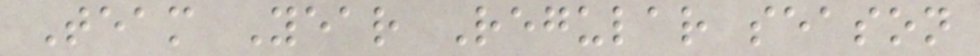Team Year Regular season
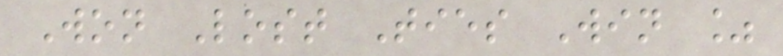Won Lost Ties Win %
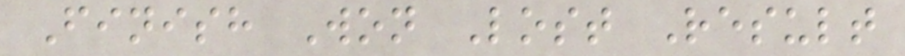Finish Won Lost Result
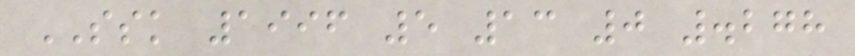SSK 1996 5 13 0 .278
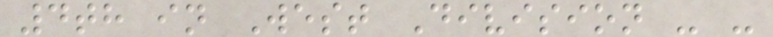4th in West Division - -
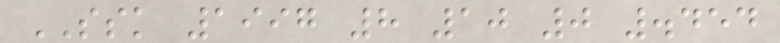SSK 1997 8 10 0 .454
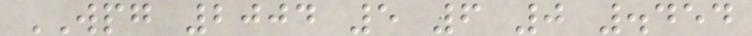WPG 2004 5 6 0 .454
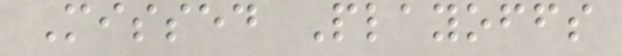Missed Playoffs
